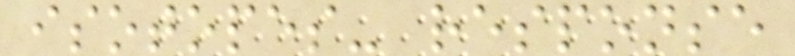isotopes- response
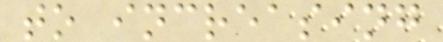to increasing
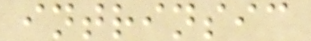intrinsic
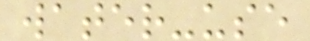water-use
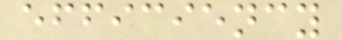efficiency
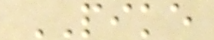PIKE
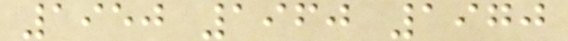1950 1960 1970
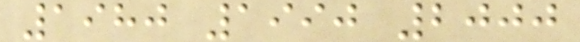1980 1990 2000
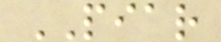PIAR
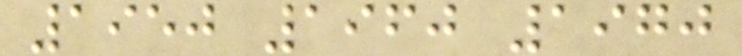1950 1960 1970
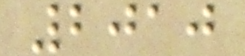2010
